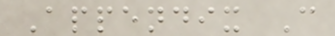Appendix C
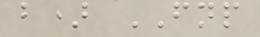b) FNP
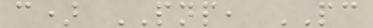c) PNP, PC
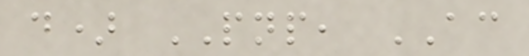d) PNP, AC
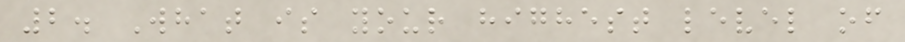2. What is your highest level of
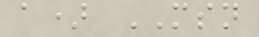a) MSN
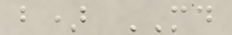b) MD
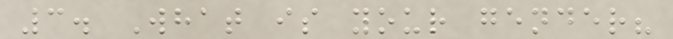3. What is your gender?
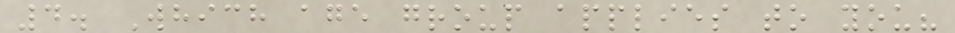4. Which age group applies to you?
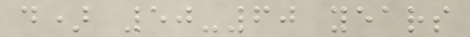d) 50-60 years
